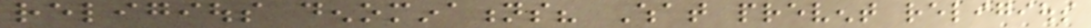religious denominations? What prevent religious
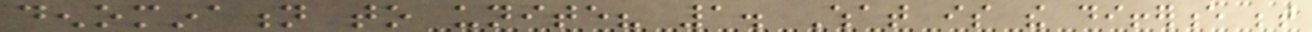denomination to unite? 1. What is the difference between
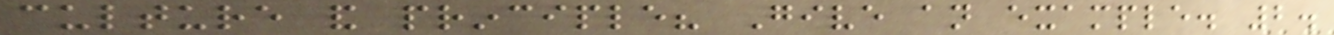culture and principle? Give an example. 2.
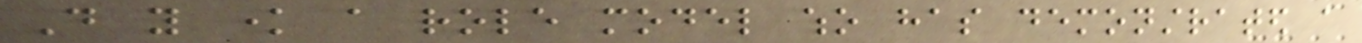Do you know a role model who has demonstrated a
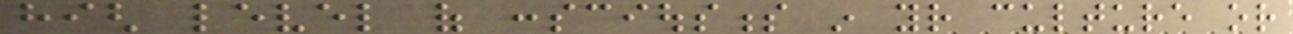high level of consciousness in your culture or
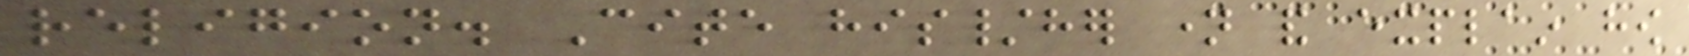religion. Cite his/her name and explain how
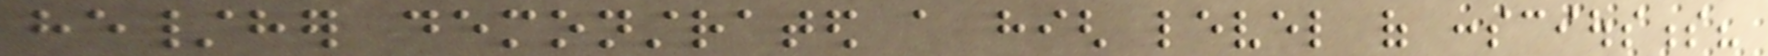he/her demonstrated a high level of consciousness?
